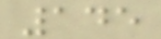145
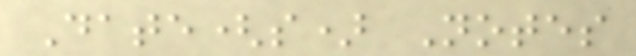Date(s) Notes
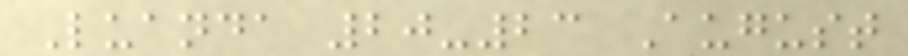Luanda 20-23 August
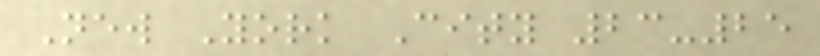New York City 23-25
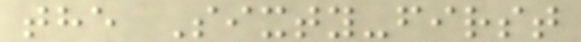the Sixty-first
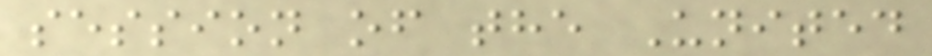session of the United
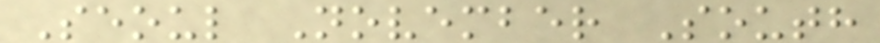Seoul November South
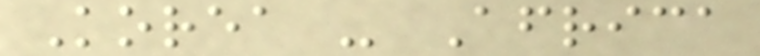Korea - Africa
